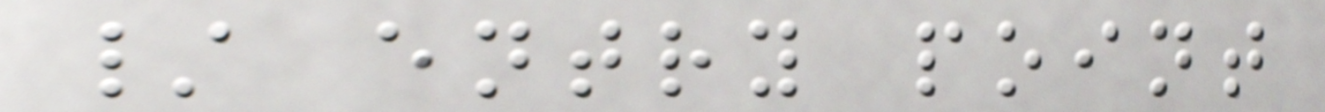/ entry point
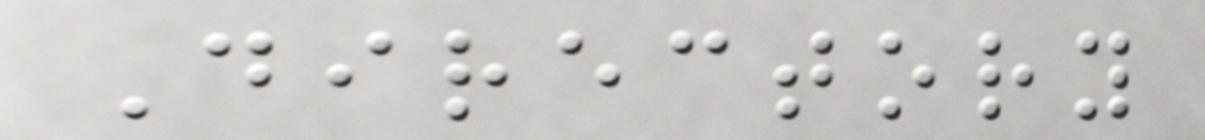Directory
